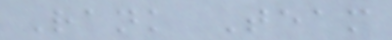Rank Team
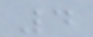4
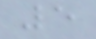5
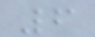6
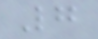7
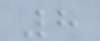8
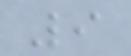9
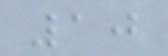10
